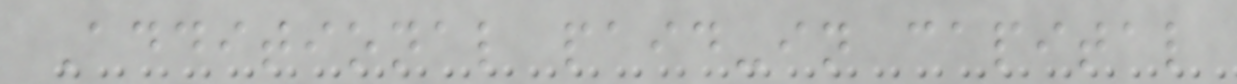Additional paid-in capital
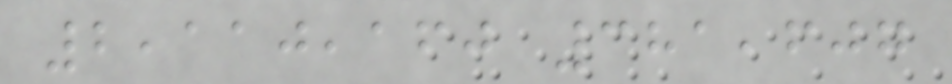2,110,160 381,607
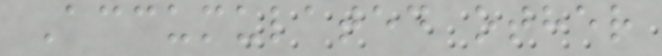Accumulated other
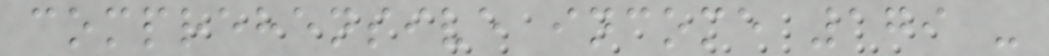comprehensive income 179 -
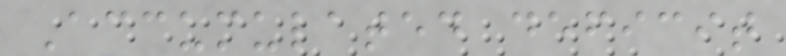Accumulated deficit
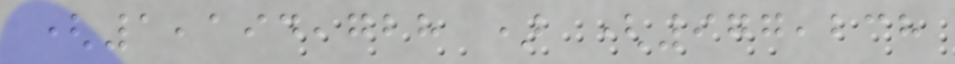(1,194,728 ) (977,238
